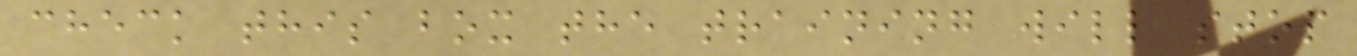check this box the training will stop
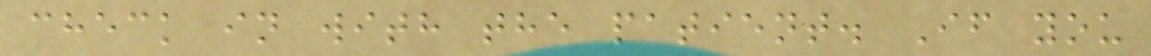check in with the patient. If you
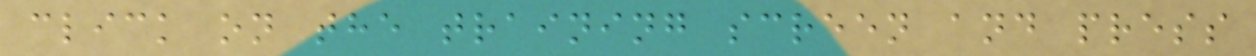click on the training screen and press
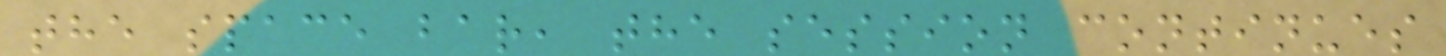the space bar, the session continues
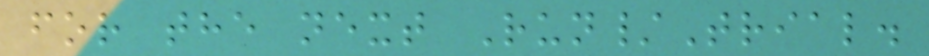for the next Run/Trial.
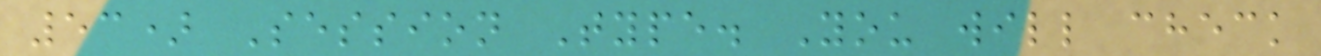53) Session Type. You will check
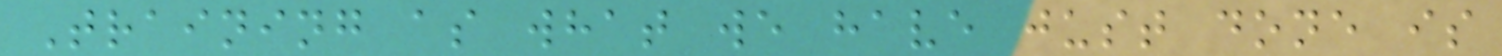Training as what we have just done is
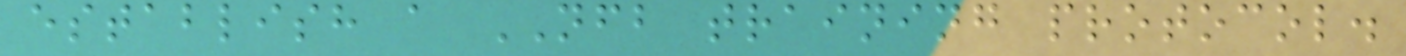establish a NFB training protocol.
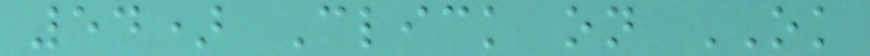54) Click on OK
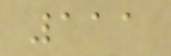111
